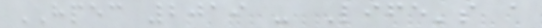HPEC 2019 - Life's a
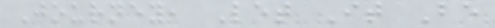Journey, Let It Be
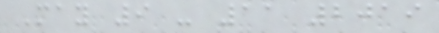May 9 - 11 2019
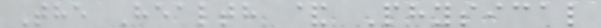The Health & Physical
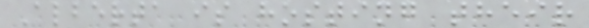Alberta is hosting their
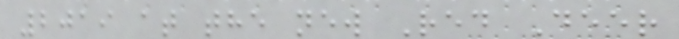2019 at the new Red Deer
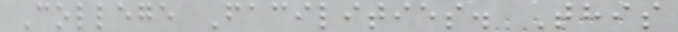College Facilities. This
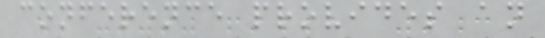conference provides an
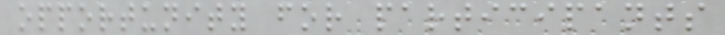opportunity for participants
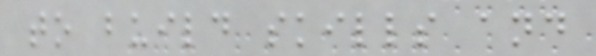to build skills and
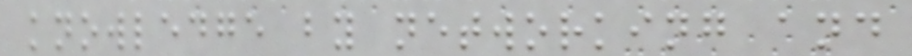knowledge by networking and
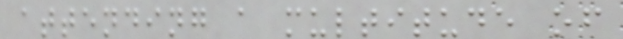attending a multitude of
